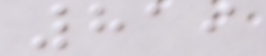819
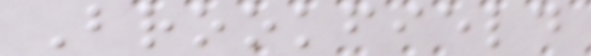Brookfield
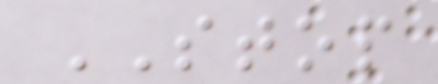STOP
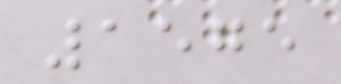1575
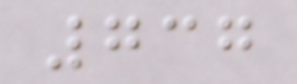737
